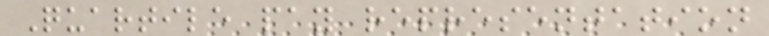Quartile pay representation
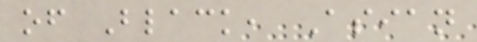of Black, Asian
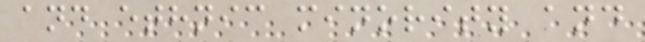and ethnic minority and
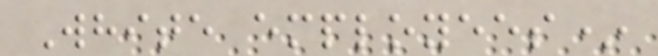White employees*
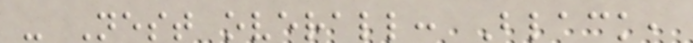- Nest overall: Black,
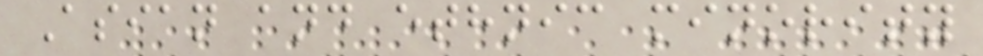Asian and ethnic minority
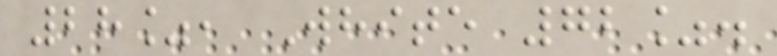28%, White 72%.
